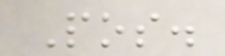Pos.
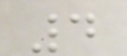4
